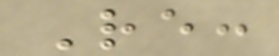Re:
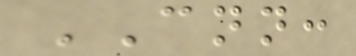CNN:
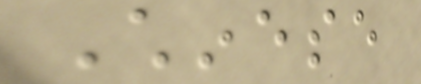Chinese
